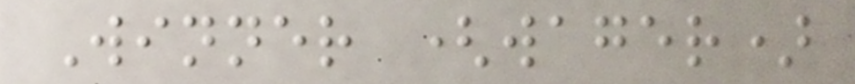Winner (wager)
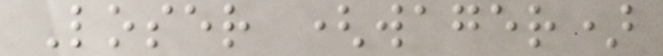Loser (wager)
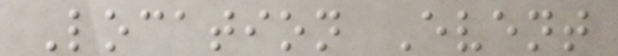Location Event
